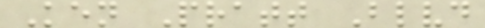Ken Pratt Blvd
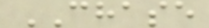CHASE
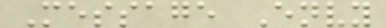Message Envy
